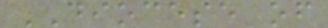DIOCESE of
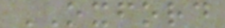OXFORD
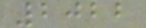2022
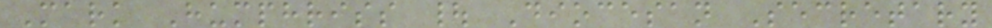Mark Humphriss | Diocesan Secretary
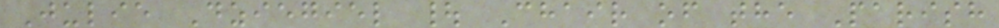Julie Dziegiel | Chair of the Parish
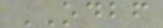ODBF
